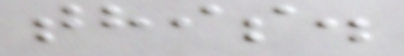this.
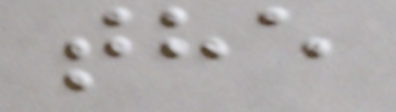the
